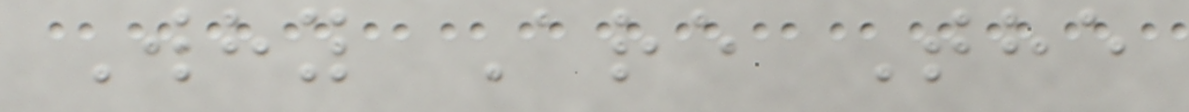Why Are The
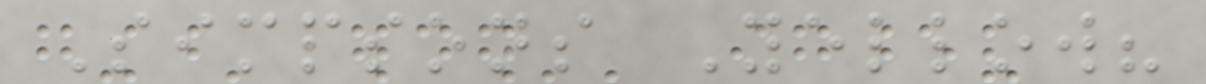Simpsons Yellow?
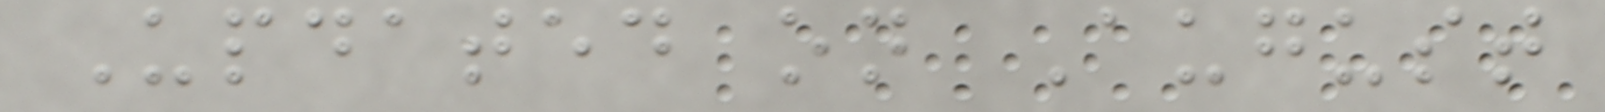Updated on August
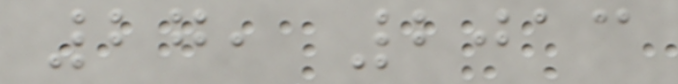27, 2013
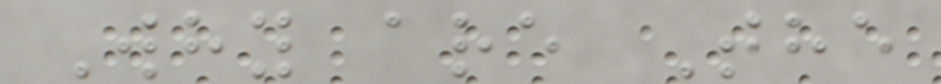Why are The
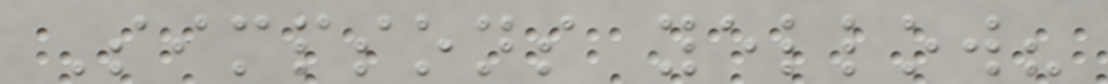Simpsons yellow?
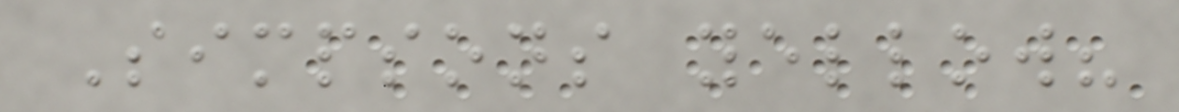Simpsons yellow?
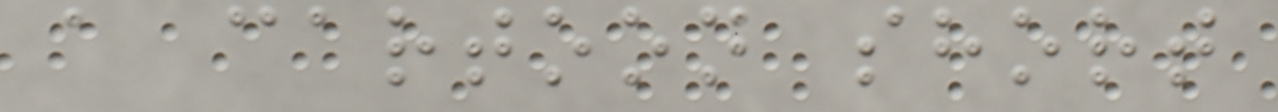a cartoon short
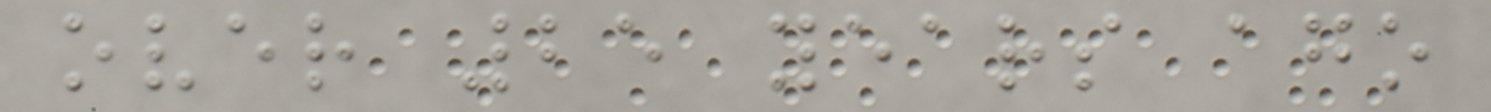over 25 years ago
